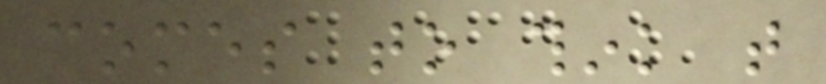comes to think that
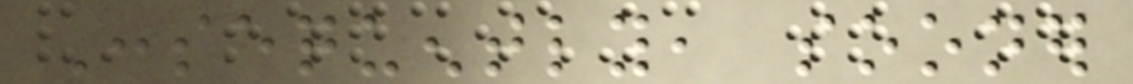Consequently, sooner
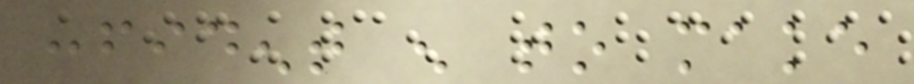confident enough to make
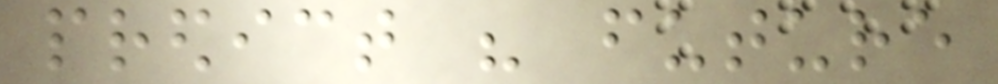predict his future
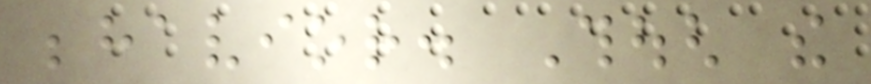behavior. Though the
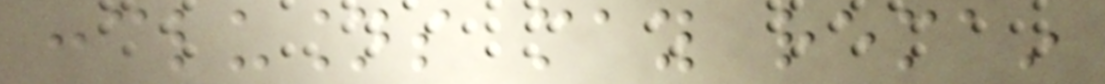conclusions may remain
